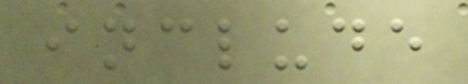include
